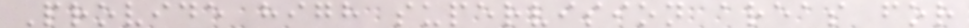Provide high supervision areas for
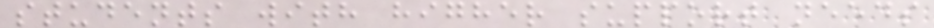students with higher support needs
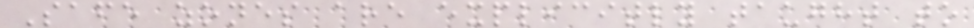Safe zones are explicitly taught to
